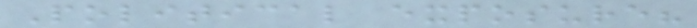Political exposure?
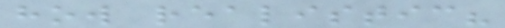how realistic?
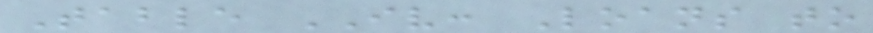Table IV: Loans to
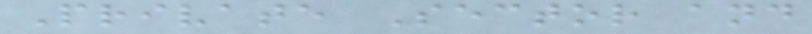Private Sector and
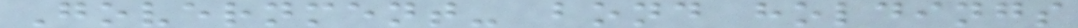Government- bond holdings
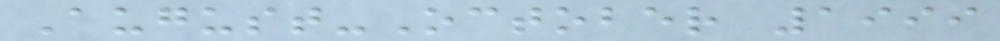August-October 1999
